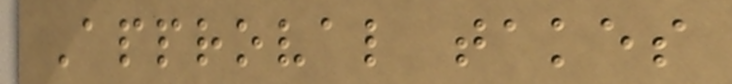Approval takes
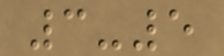3-5
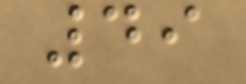49
